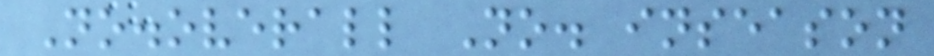No.overall No. inseason
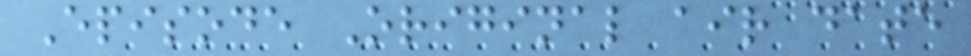Episode Original air date
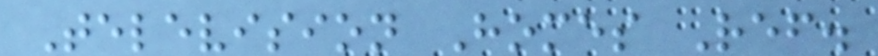Television Homes Ref.
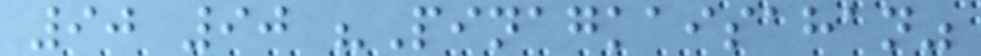90 90 "Pinagkaisahan"
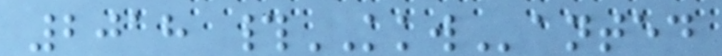2018 #KKWanted
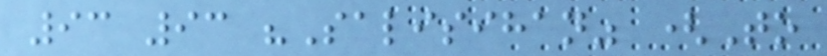93 93 "Salisihan" (To
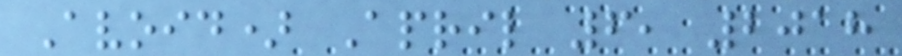Avoid) April 6, 2018
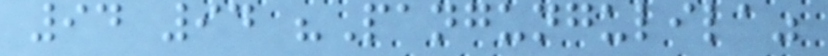94 94 "Pangungulila"
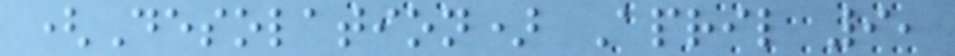(Desolation) April 9,
